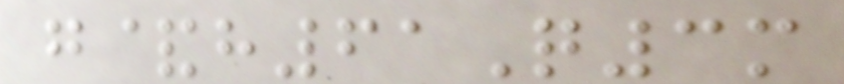g&h61Q3m
